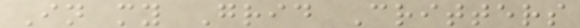In my Grid Critters
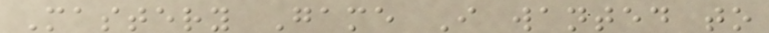Mastery Game I wanted to
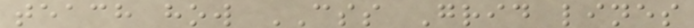teach how CSS Grid lines
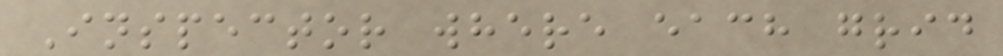Inspector where each grid
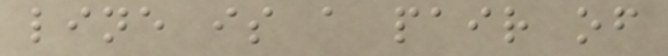line is a pair of
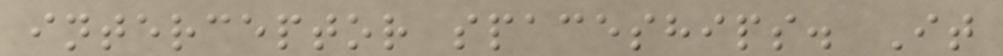interceptor spaceships. It
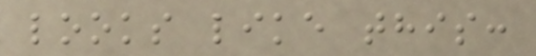looks like this:
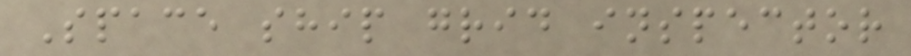Space ship grid inspector
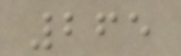265
